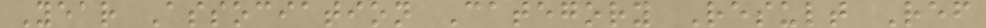Year Association Category Result Ref
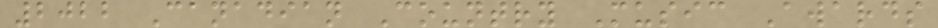2022 Canadian Country Music Awards
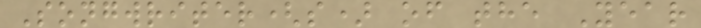Songwriter(s) of the Year
